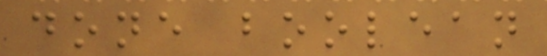done boolean
